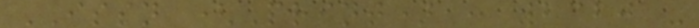ISSN (Print) : 2320 -
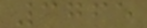3765
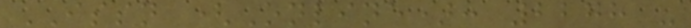ISSN (Online): 2278 -
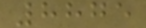8875
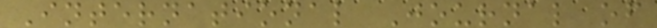International Journal of
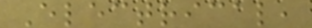Electrical,
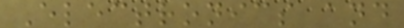Electronics and
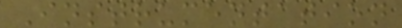Instrumentation
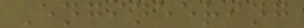Engineering
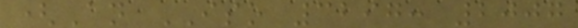(An ISO 3297: 2007
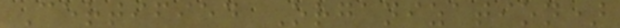Certified Organization)
